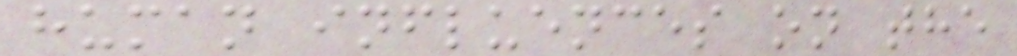human influences on the
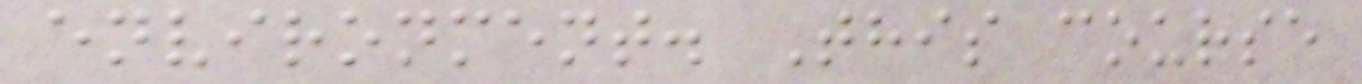environment. This course
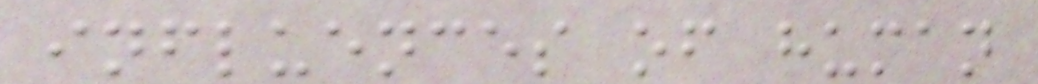influences of human
